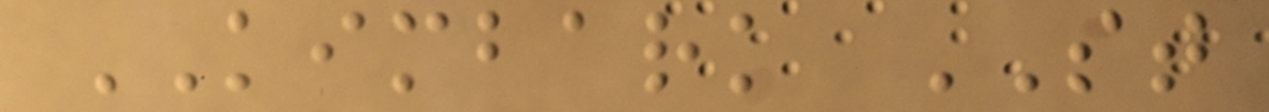KIMBARK ST
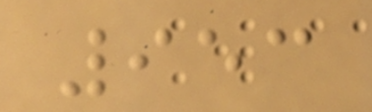953
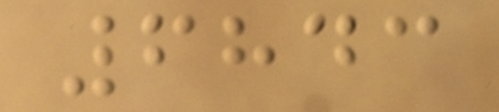6843
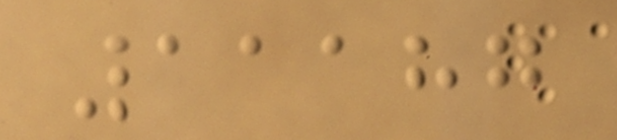11187
